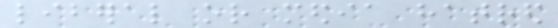liberal or media hatred
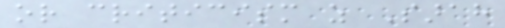or criticism as Sarah
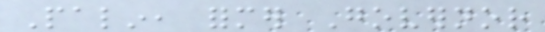Palin, former Governor
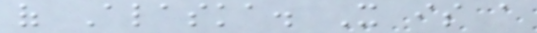of Alaska. It is a
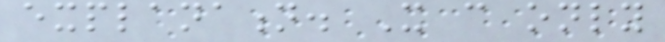explanation. It can only
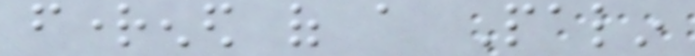frightened of a Palin
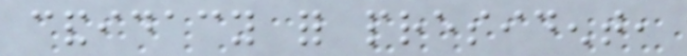candidacy for president,
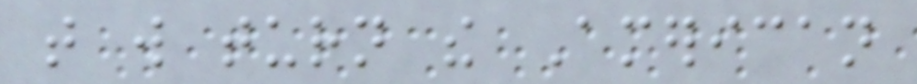that will turn the American
